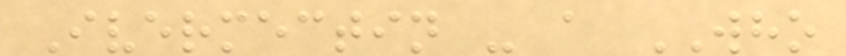Ivermectin - a WHO
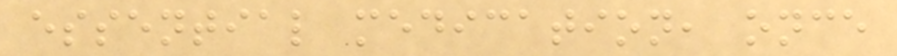essential medication, once
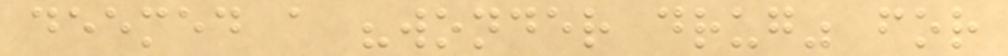deemed a "wonder drug" for
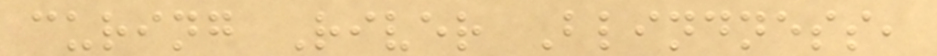curing River Blindness,
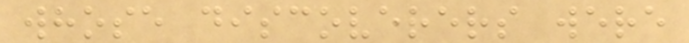whose discoverers were
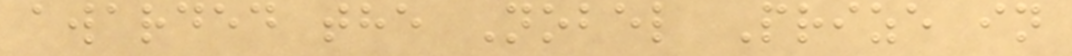awarded the Nobel Prize in
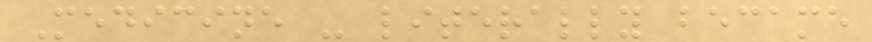Medicine - literally became
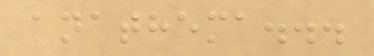anathema...
